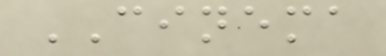CINEMA
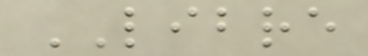LIBRE
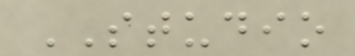STUDIO
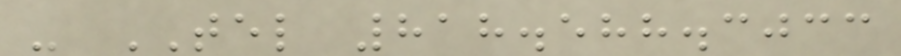- TEL 818.588.3033
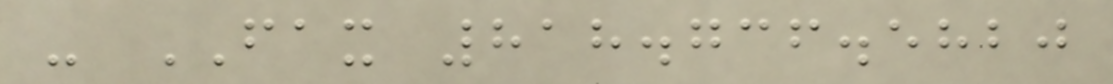- FAX 818.736.5820
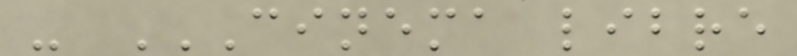- CINEMA LIBRE
